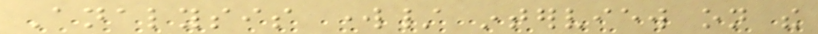Analysis work/ interview on the
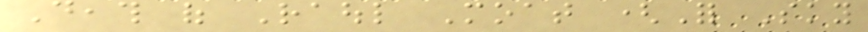Death of Raoul Moat (For Sky
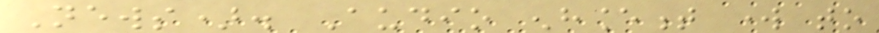News). Audio enhancement work to
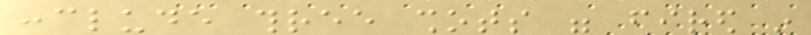conclude three shots were fired in
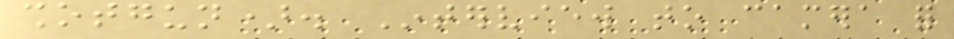shotgun). Interview to camera for
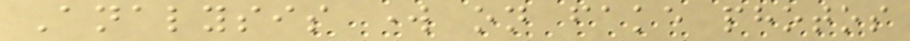Analysis work on fake photos
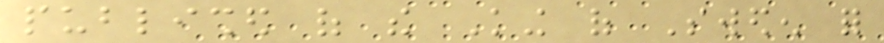published of the King of Sweden for
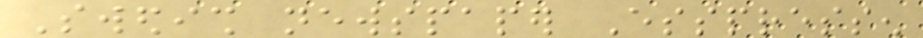Swedish newspaper Esspressen
